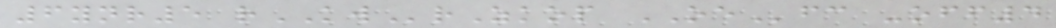6ynr5 rKWrZkop OEfc -off4
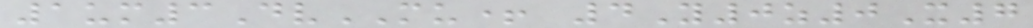1um3DvMU+ 4Y0z0X7
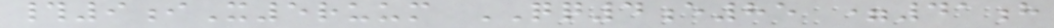#9iX5ruum QQ4e85 =41h
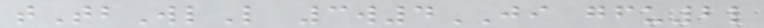tTbWlL 3w4JI gfu2l
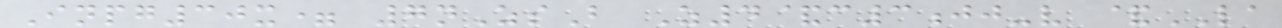Inpg30x= 7nZsB Z4&c3jj-v &LA
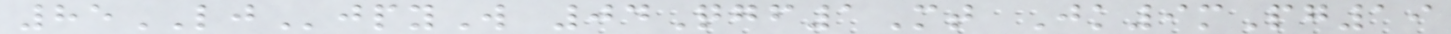85LJjpyW 04Qgf1Mt Jk9mPg19
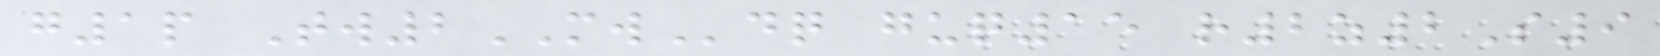g1p Tw2MWdq guq15 r2z2S9
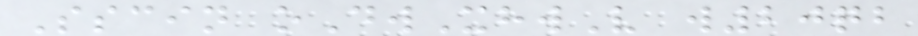Sscin oDwXhwV w20qb
